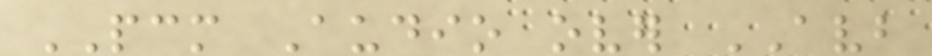PCM Audio over AVB
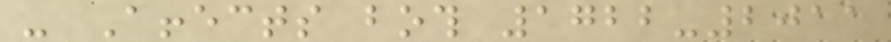- Affects both 1722-2011
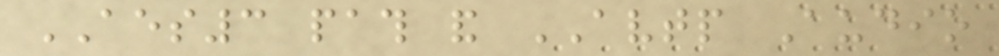AES3 path and AVTP Audio
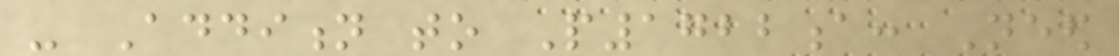- Addition to P1722a: Need
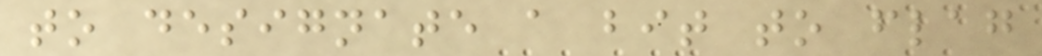to designate a bit to flag
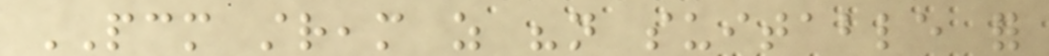PCM stream as "not suitable for
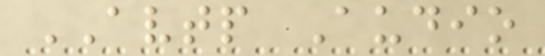AVTP Audio
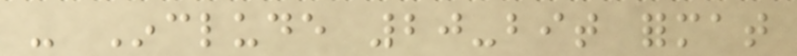- Include 20-bit format
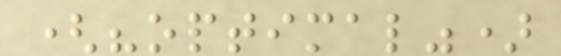("optimal")
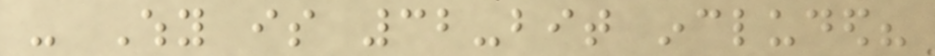- Why is 32-bit included?
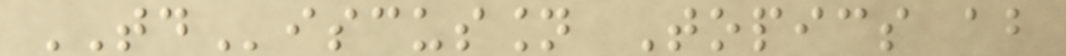TDiscussion Topics about
